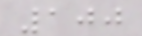100
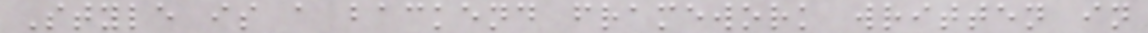Style is a backend framework written in
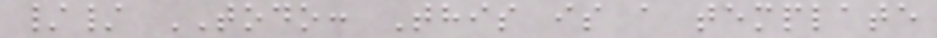// TODO: This is a template
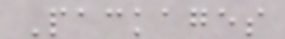Packages
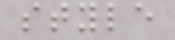style
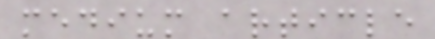medium article
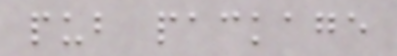pub package
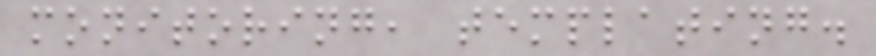monitoring, templating.
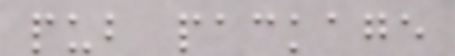pub package
